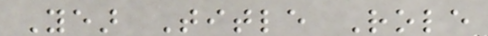Year Title Role
